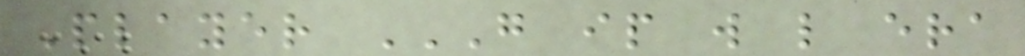Player G IP W L ERA
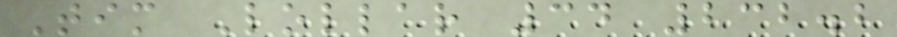Tim Lollar 34 232.2
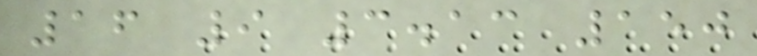16 9 3.13 150
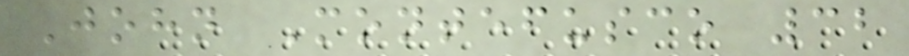John Montefusco 32
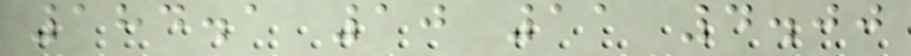184.1 10 11 4.00
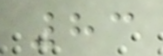83
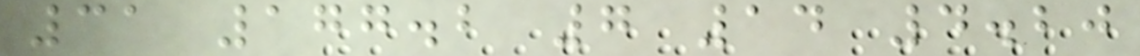31 177.2 7 14 4.20
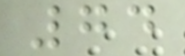74
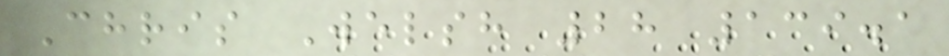Chris Welsh 28 139.1
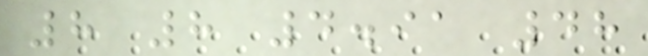8 8 4.91 48
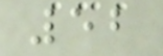52
